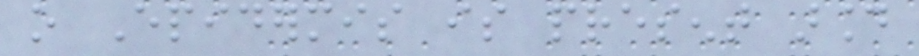o Epidermis is present around
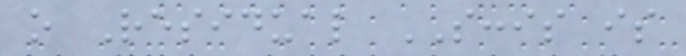o Residual SCCIS is
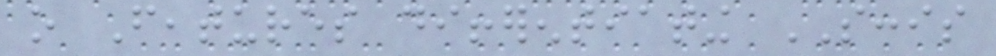o Features differentiating SCCIS
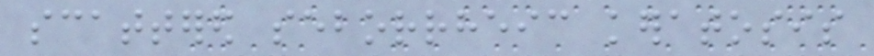scattered seborrheic keratosis
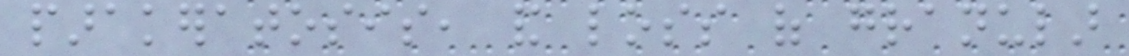parakeratosis, and loss of granular
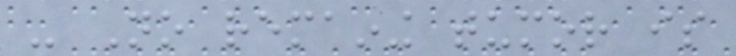- No remaining tumor is
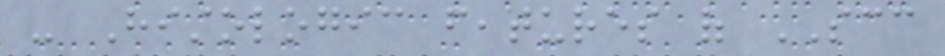- Histologic features of SCC
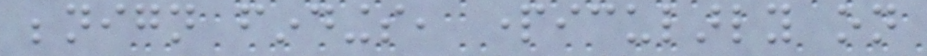benign findings, particularly on
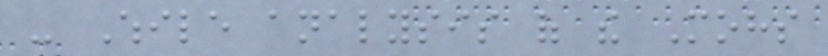- While analysis of the Mohs
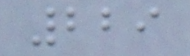229
